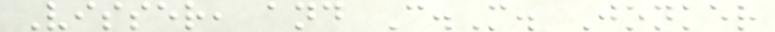Visser, and C.M. Jonker
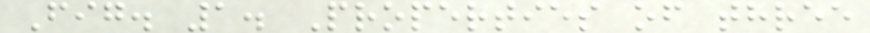Fig. 1. Properties of three
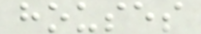houses
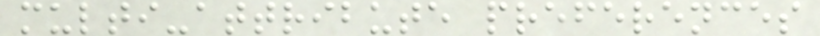multi-attribute preferences
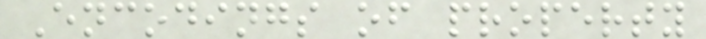Encodings of property
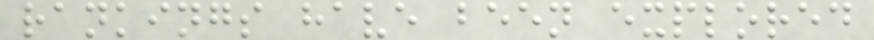rankings have been explored
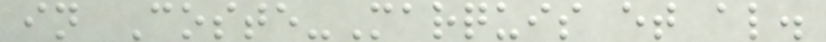in Coste-Marquis et al.
